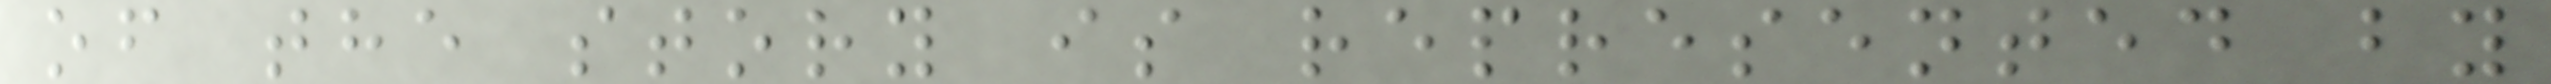of the story is represented by
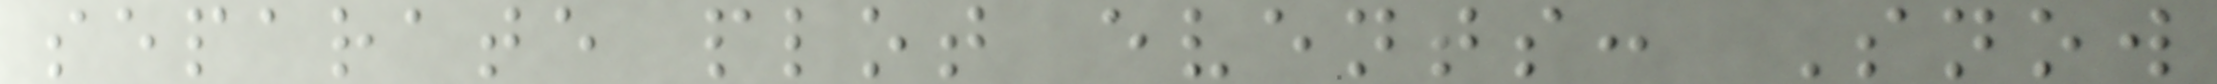separate plot events: Snow
